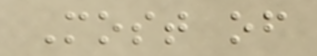Most of
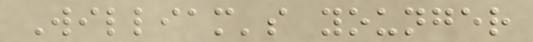William's younger
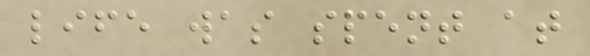life was spent at
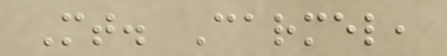Mt. Carmel,
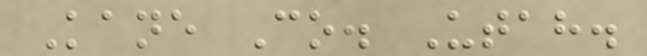Kane Co. Utah.
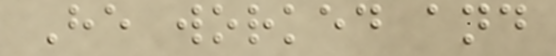He worked and
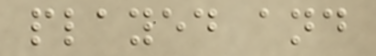played and
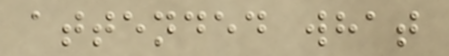attended what
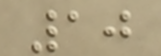10
